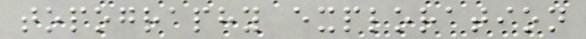topography exploration
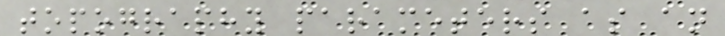topography parameters as an
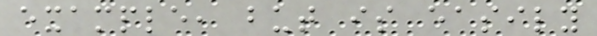example, but is easily
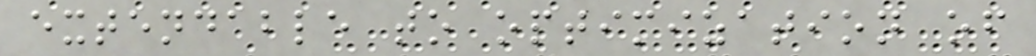extendable to optimization of
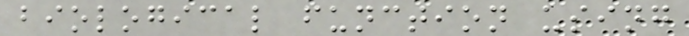biological function using
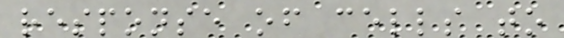response of cells to
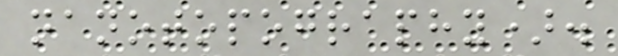nanotopography).
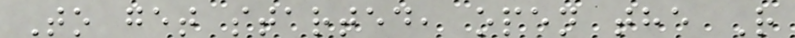To get started, open the R
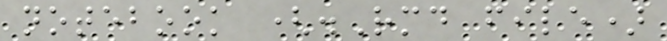notebook (.Rmd file)
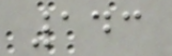143
